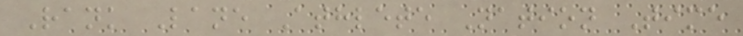Rank Lane Athlete Nation Time
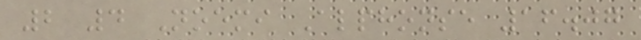2 4 Noemi Alphonse 16.07
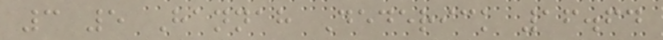3 5 Hannah Dederick 16.64
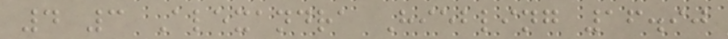4 3 Alexandra Hiebling 16.90
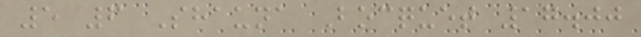5 6 Shauna Bocquet 17.00
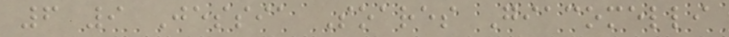6 9 Jessia Soares Giacomelli
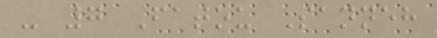- 7 Fatou Sanneh
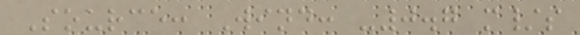Source: Wind: -0.7 m/s
